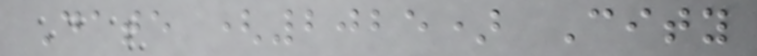Date (2025) City
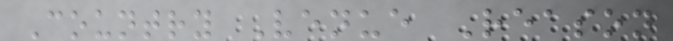Country Venue Reason
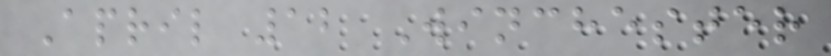April 12 Winchester
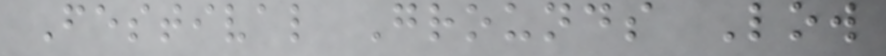Festival Grounds Low
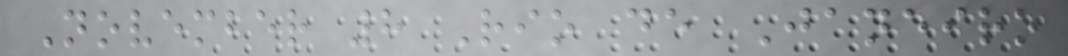November 8 Rio de Janeiro
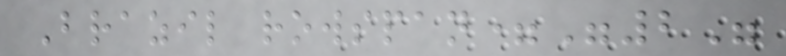Brazil rowspan="2"
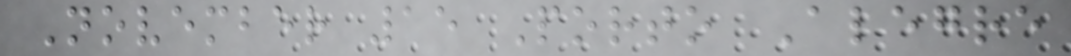November 15 Porto Alegre
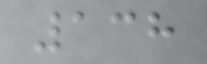138
